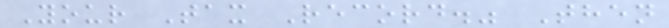Your Tax Record." Then
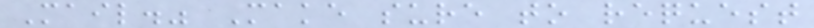Mail." Make sure to request
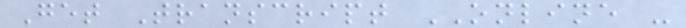Get Transcript ONLINE -
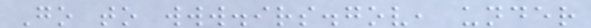Go to www.irs.gov, under
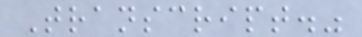Transcript."
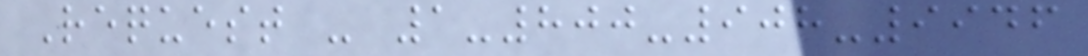Request - 1-800-908-9946
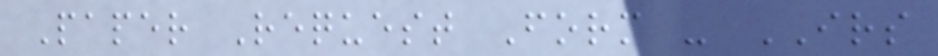Paper Request Form - IRS
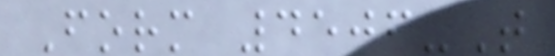Form 4506-T
